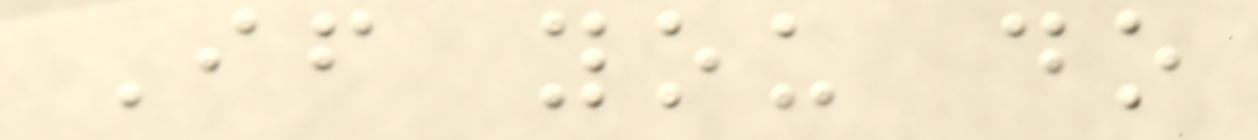If you do
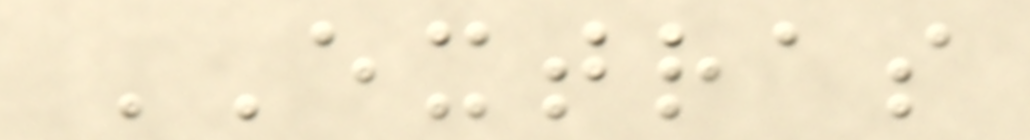EXTRAS
